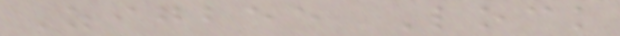Zigbee Lock
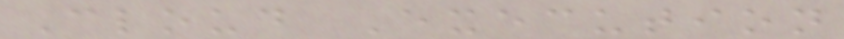Cloud Execution
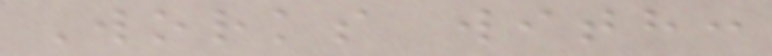Works with:
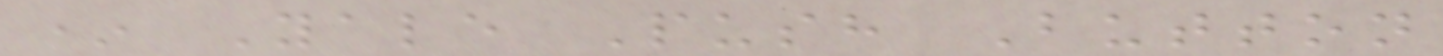* Yale Push Button
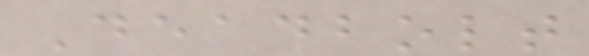Deadbolt
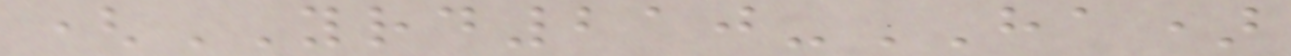(YRD210-HA)
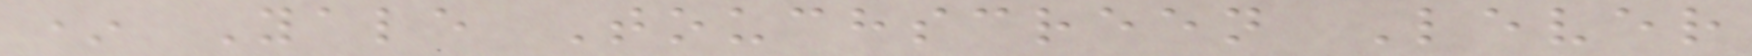* Yale Touchscreen Lever
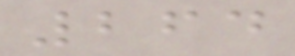264
